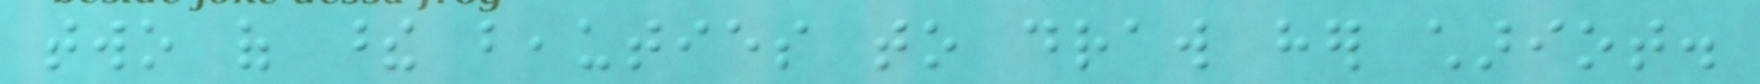two of these beauties to draw her chariot.
